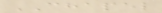CHAPEL
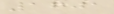1601
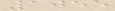1055
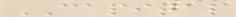CAPITAL
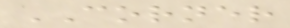CORNER
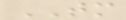TM
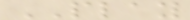PLAY
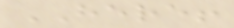HERE!
